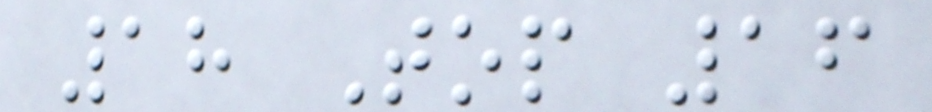18 Top 16
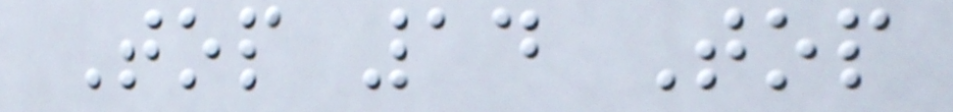Top 14 Top
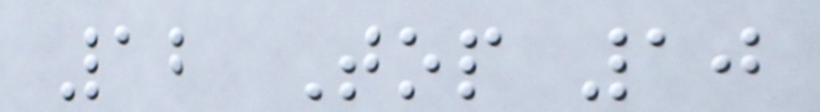12 Top 10
